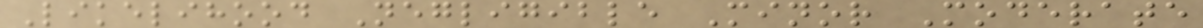Likelihood Negligible Minor Moderate
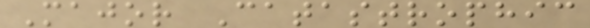Major Catastrophic
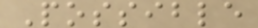Possible
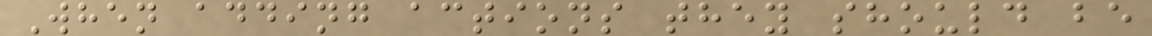When adding actions they should be
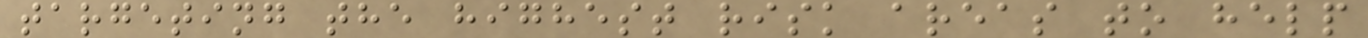targeting the highest risk areas to help
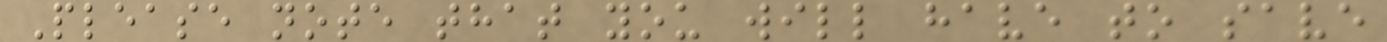Please note that you will have to save
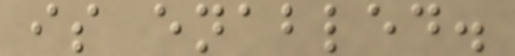is enabled.
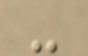-
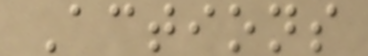Actions
